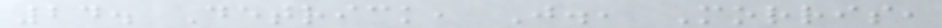24. Detrick, J., Morris,
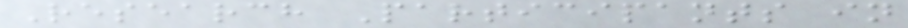Research Participants in
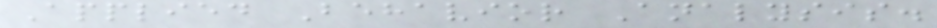Applied Behavior Analysis.
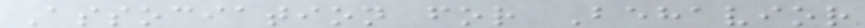Association for Behavior
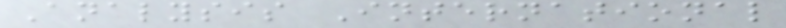Analysis International
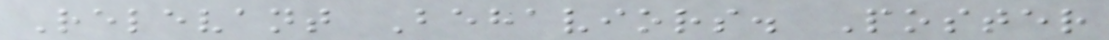Relevant Behaviors. Poster
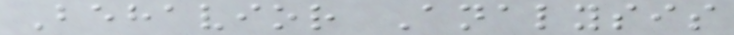Behavior Analysis
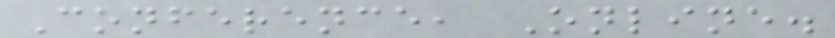Conference, Online.
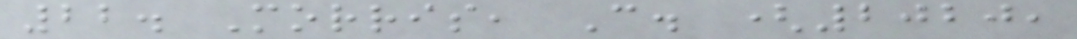22. Morris, C. (2020,
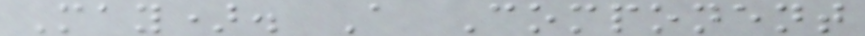May). A Component
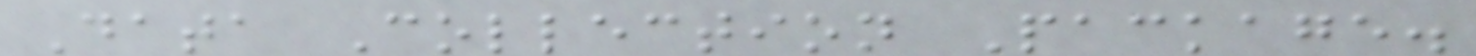Data Collection Package.
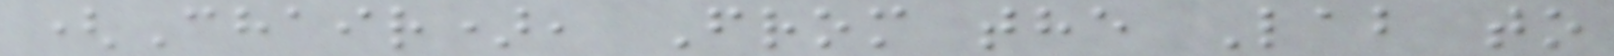(Chair), From the Lab to
